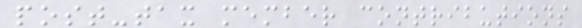post-tax member contributions
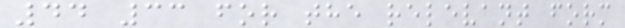44 33 for the relevant form
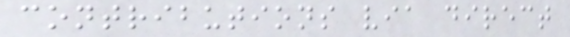contributions via direct
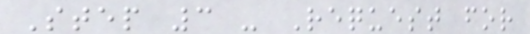Step 3 - Request for
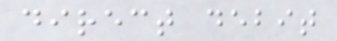direct debit
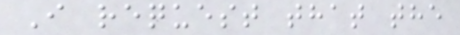I request that the
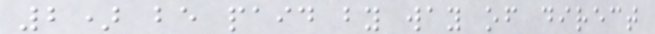2) be paid by way of direct
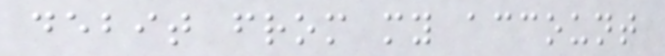debit from my account
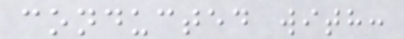conducted with:
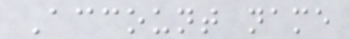Account name
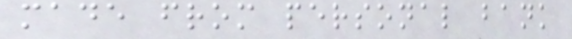made from personal bank
